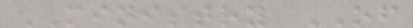MINISTRY OF
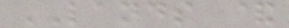LANDS &
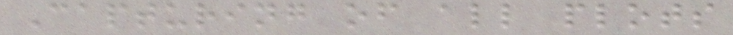Capturing of all plots
